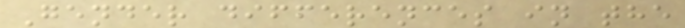Gender differences in the
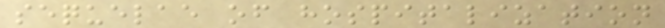sequelae of hospitalization
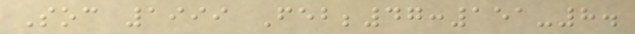Soc 1999 Feb;47:151-8.
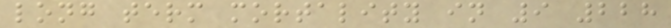long term mortality in 9 228
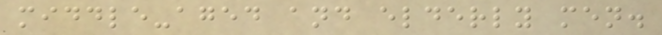middle-aged and elderly men.
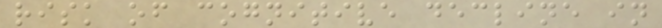risk of cognitive decline in
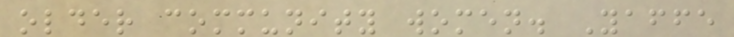older community women. Yaffe
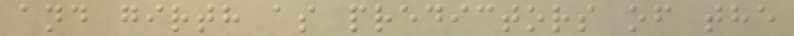and girth as predictors of the
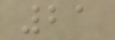21
